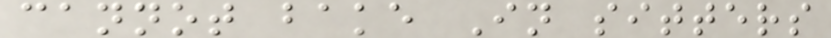cannot bake In sitters
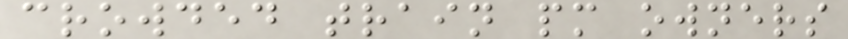crowded train pm owners
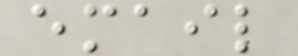email
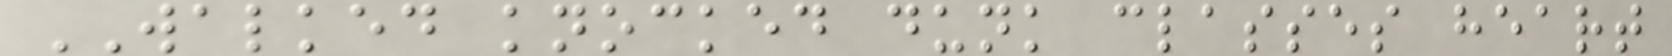WALKED knocked dunk classes heart
